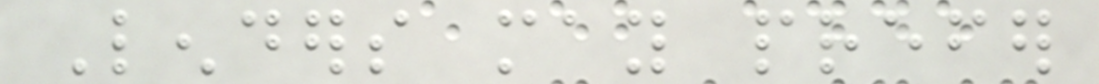Lenders may prefer
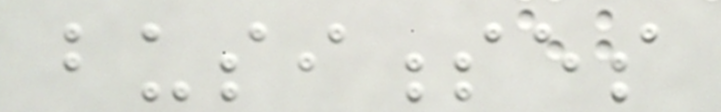businesses
